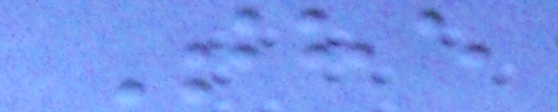The
